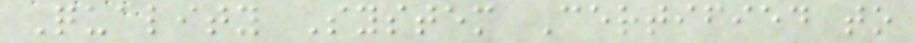Quality System Certified to
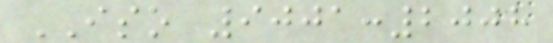ISO 9001:2008
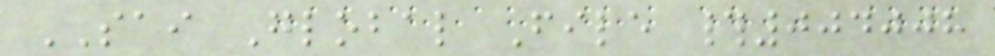SAI Global File #004008
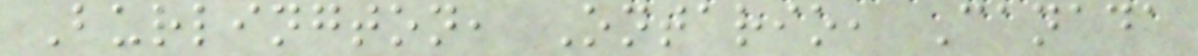Burlington, Ontario, Canada
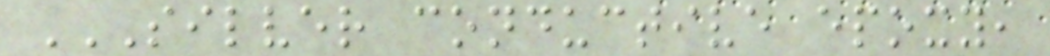SILVER CONDUCTIVE EPOXY,
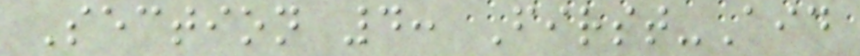Section 4: First-Aid
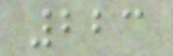223
